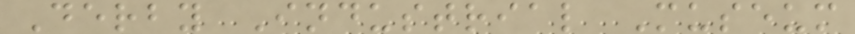Derby Industrial Museum
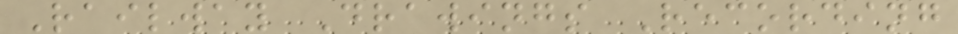Railway Drawings Recording
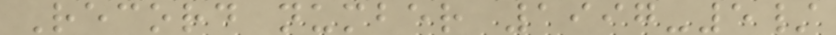Record number 1997-5/
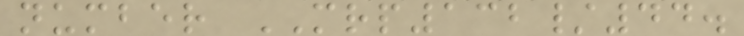number MRP132/44.
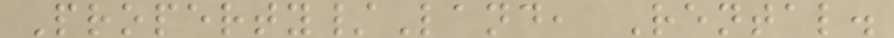Property/Land, Rental.
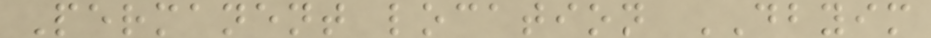Permanent location DBYIM
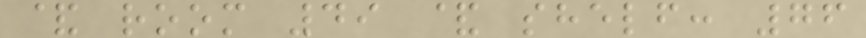& room 49 & shelf: 76
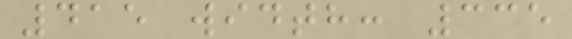415 width: 335
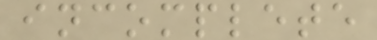incomplete
